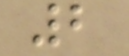2
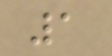1
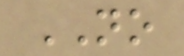NO
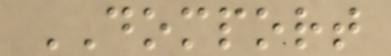DOMPORT
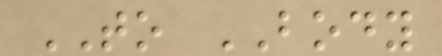TO BODY
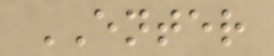ENTER
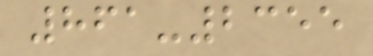861-2355
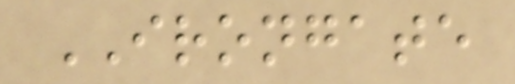IRONGATE
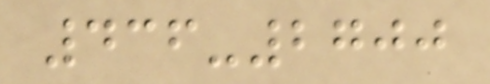436-2700
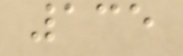135
